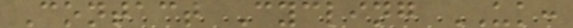Contact Cycling UK:
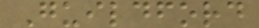Guildford
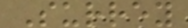Surrey
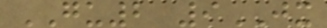GU2 9JX
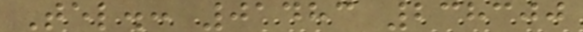Tel.: 01483 238300
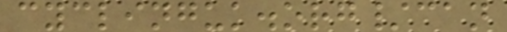cyclinguk.org/can
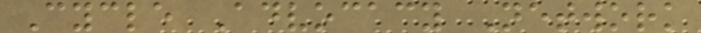Cycle Advocacy Network
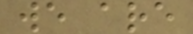we are
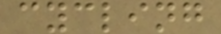cycling
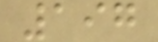197
